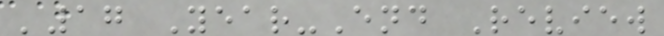'17 Year-End Review
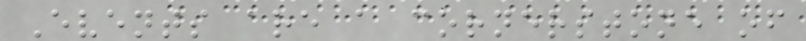Events are a cornerstone of
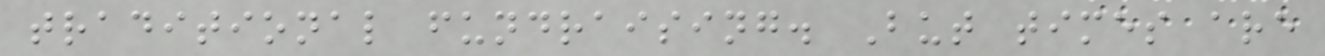traditional fundraising. But times are
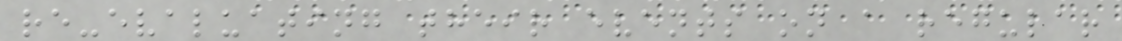re-evaluating their events on a regular
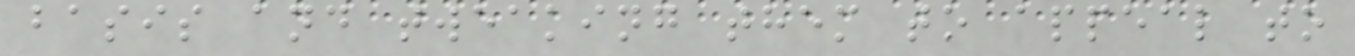basis and tweaking them to appeal to
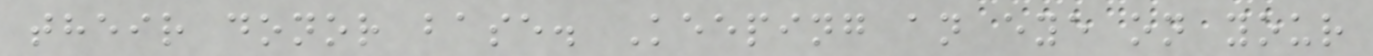their donor base. Keeping an eye on your
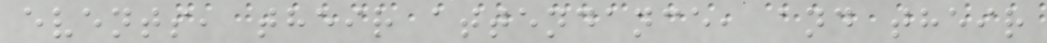events, their attendance, and their
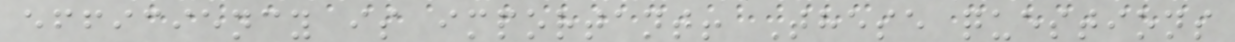efficiency is important! These questions
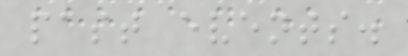past events.
